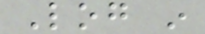Log in
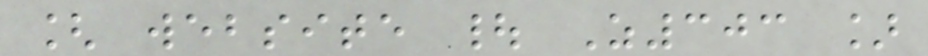[ website | Z303 ]
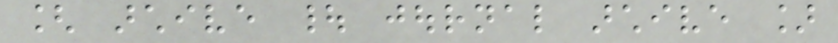[ archive | journal archive ]
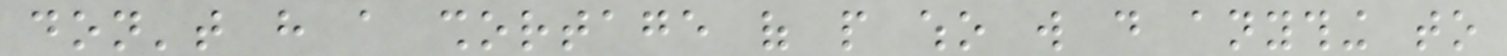don't have a shortage of people who will do anything to
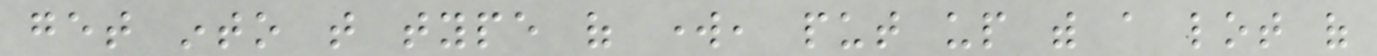get into that type of work, put up with a lot of
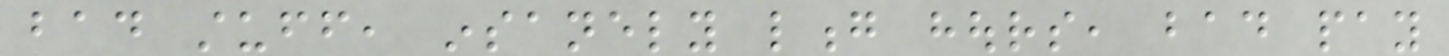bad stuff, insanely long hours, bad pay
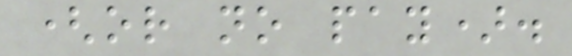(or no pay).
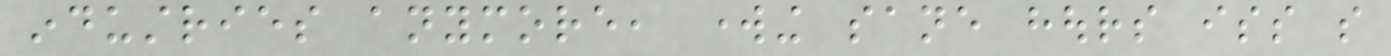industries anymore, working sane hours iss so
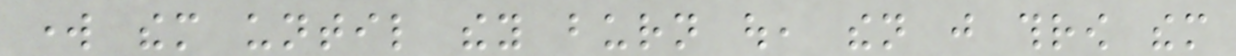work them until they burn out, then just throw them
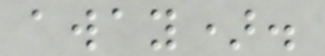away).
